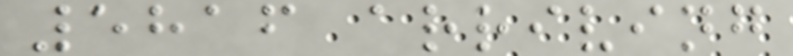5816 arriving
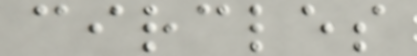circles
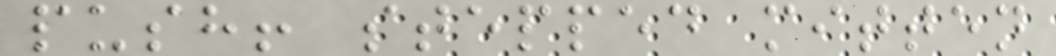push! stepped mitten
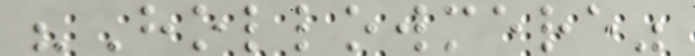"Hollowmere"
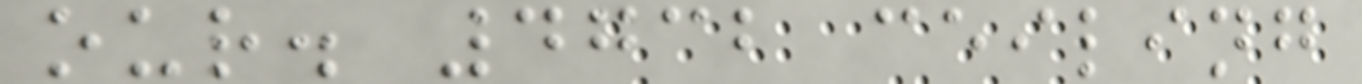our. 4732 ceiling
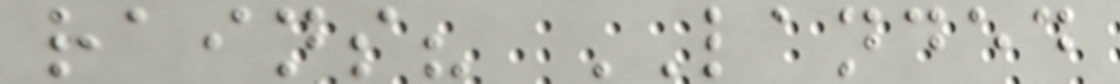rains? LANDED
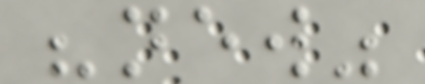"new"
